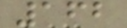162
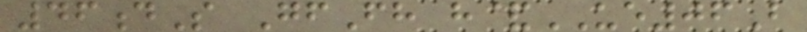46dS GfFh h&UE06B
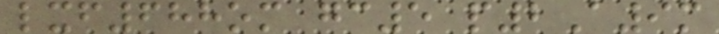lxf688om gc5 p2A9m
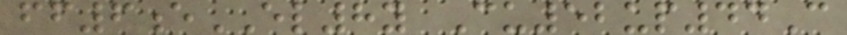ff6eEL8y Cu52up44C
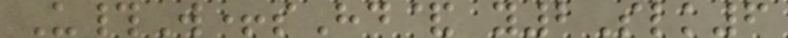U#W+sHd& y2Slk6
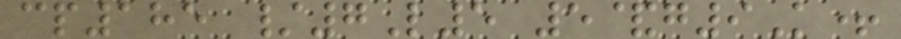cp185 /7L5 5&g9K+
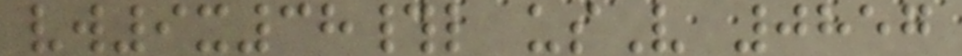vw9x38#l usV 0857
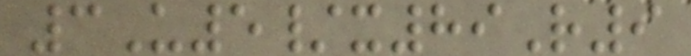3U5/x89R9
